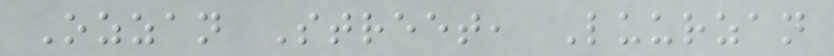Ozzan Street, Luurzan
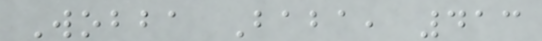Wobba Baba, 413
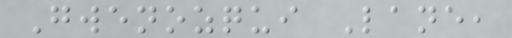Gwenozqui Lane,
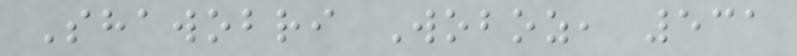Shawobri Woboz, 531
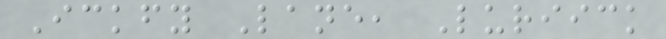Ickfy Lane, Luriick
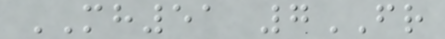MH51 7FR
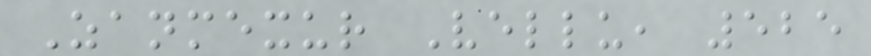Zanmexur Vellu, 525
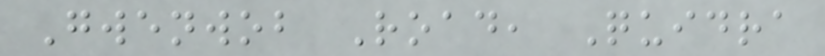Gwenwob Road, Quidra
